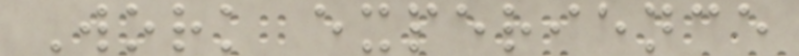Work experience
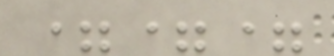===
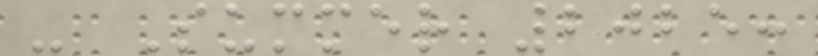- Summer 2025:
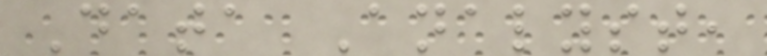Data Analyst,
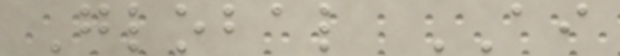Global AI
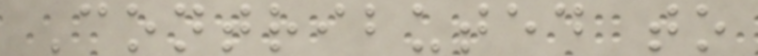Contributed to
